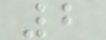2
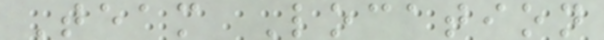Team Location
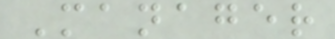Manager
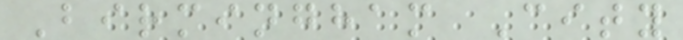Birmingham City
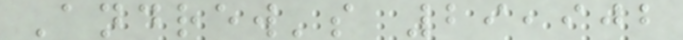Andrew's 29,902
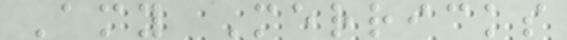Amy Merricks
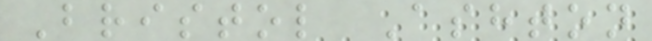Bristol Ashton
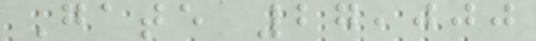Gate 27,000
